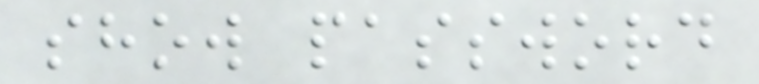show password
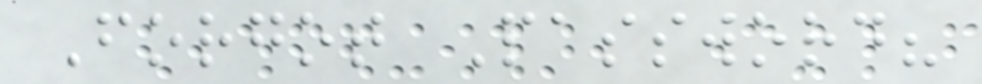Forgot Password?
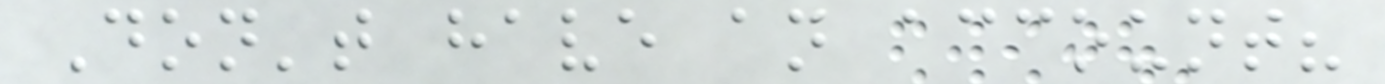Don't have an account?
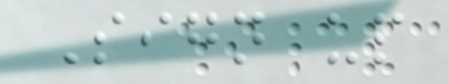Sign up
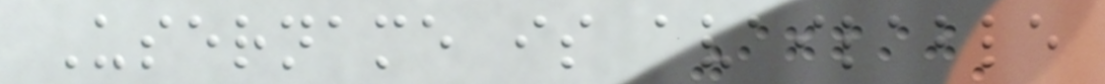Username is available
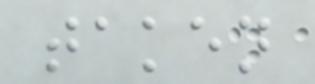taken
